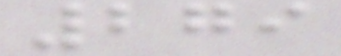279
